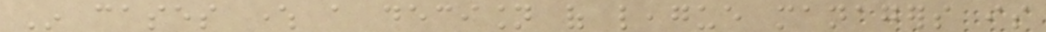In cases where a decision of league managers is
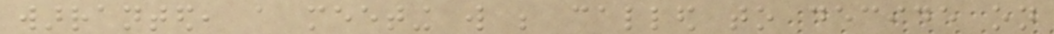warranted, a meeting will be called to decide on
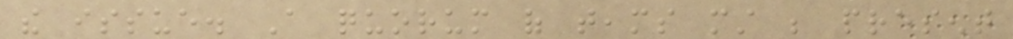the issue. A quorum of teams must be present
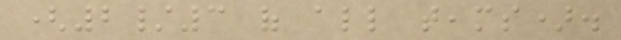(2/3 of all teams).
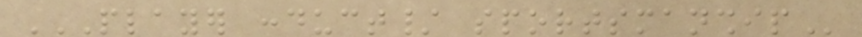PLAYER CONDUCT/ SPORTSMANSHIP
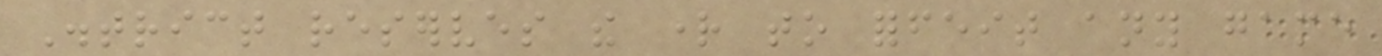District reserves the right to forfeit any game
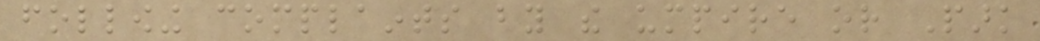following complaints by the umpire or Park
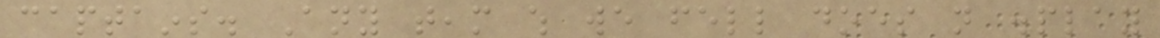captains. Any team which we fell does not display
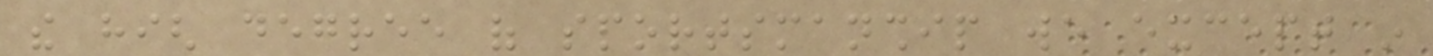the high degree of sportsmanship we except in
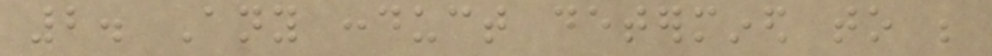2. Any conduct determined to be
